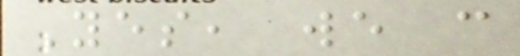Yes, we can
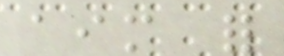aim for
